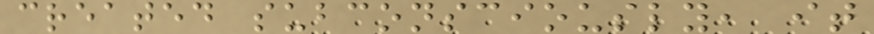created subconsciously, it
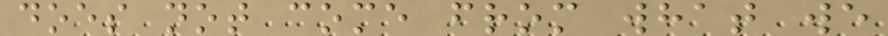does not come from what we
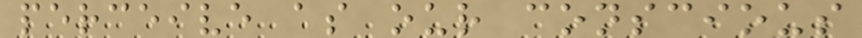perceive as our conscious
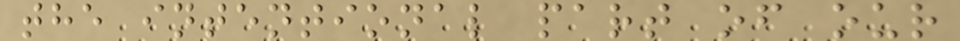the intentional part of our
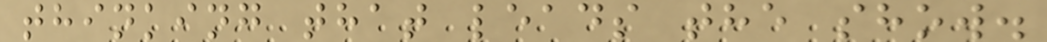thinking that leads the show.
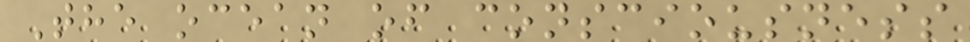The ocean of consciousness
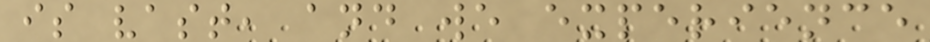is vast, and we experience
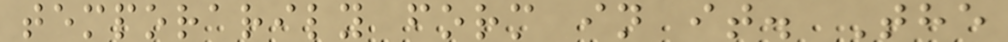temporarily form in it. The
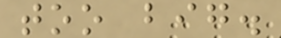too big.
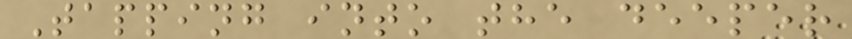Tapping into the deeper
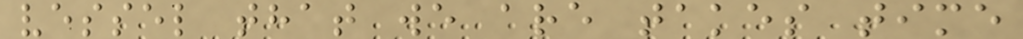vessel that we are takes time
